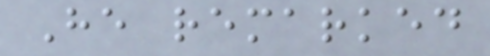He remarked
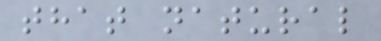that natural
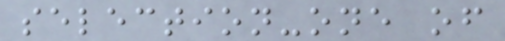selection-one of
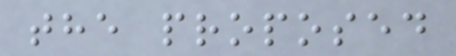the proposed
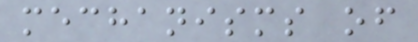mechanisms of
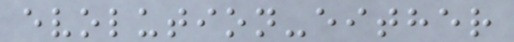evolution-either
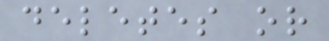deletes or
